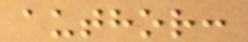author:
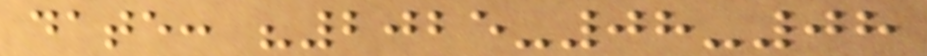date: "2025-08-08
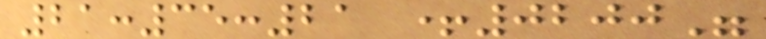21:35:21 +0200"
